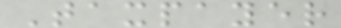Taxpayer
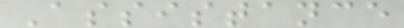Assistance
